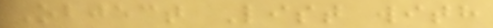Object List with
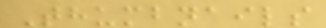Thumbnails
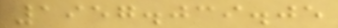1957.039.05
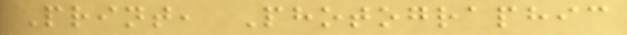Print, Photographic
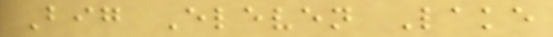Big Eleven Lake
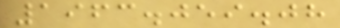1963.059.08
